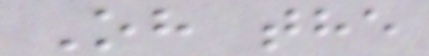Oh the
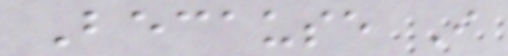Because I
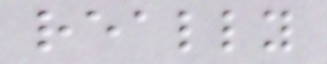really
